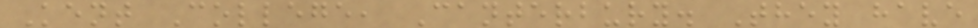Kent College, Canterbury. They have
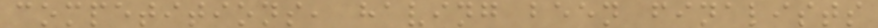competitions, having been finalists
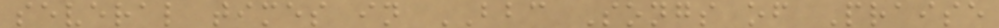several times in BBC Songs of Praise
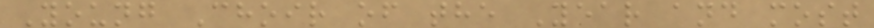Young Choir of the Year and most
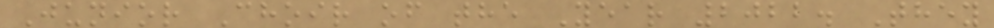Junior Choir of the Year 2022. They
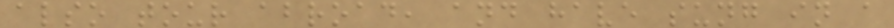also tour abroad, and have sung in a
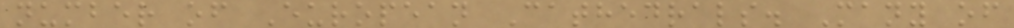number of European Cathedrals. Many of
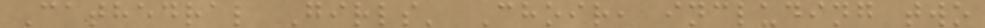Cathedral Girls' Choir, including two
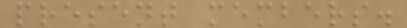present members.
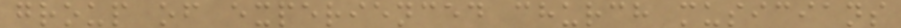group of experienced church musicians
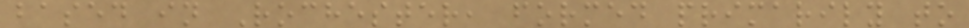based in Rochester, formed primarily to
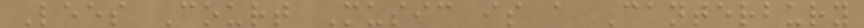Lees Court Music is a Canterbury
